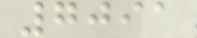7091
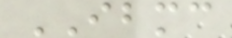IBMC
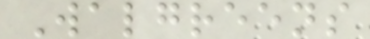Walgreens
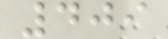409
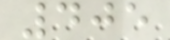405
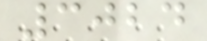3024
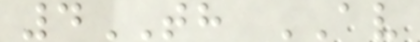4TH AV
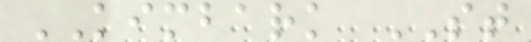KIMBARK ST
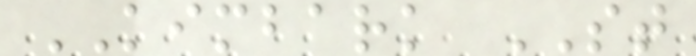KIMBARK ST
